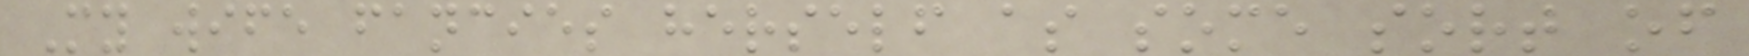My wife fancies herself as some sort of
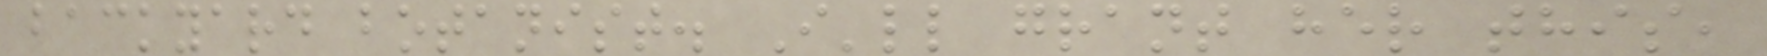backyard botanist. I'll grant her this,
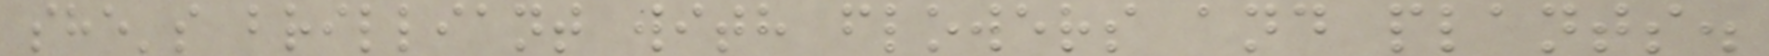she's brilliant with flowers and plants.
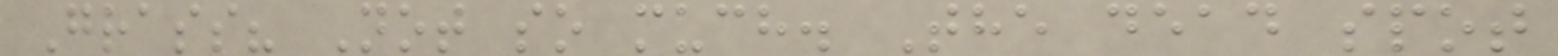Grass? Not so much. The dead spot
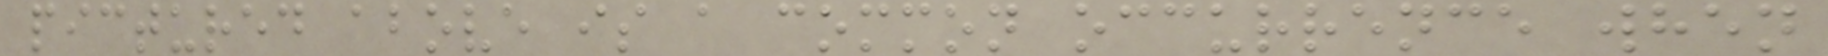pictured above is a common occurrence when
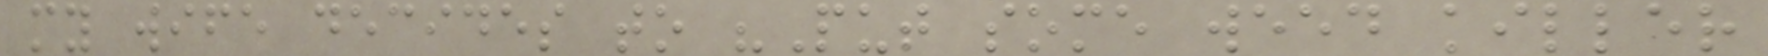my wife decides to "Put some weed killer
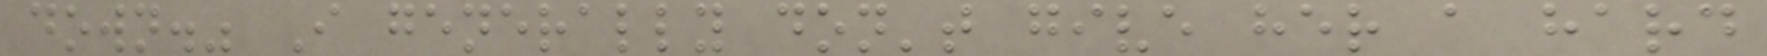down." I generally don't give her a hard
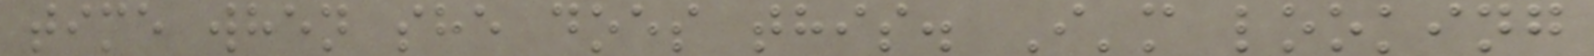time when she does this. I'm looking
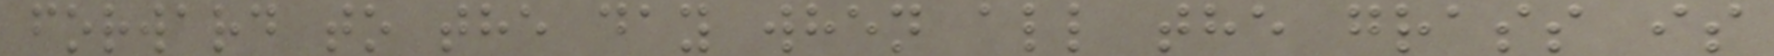forward to the day when all the grass is
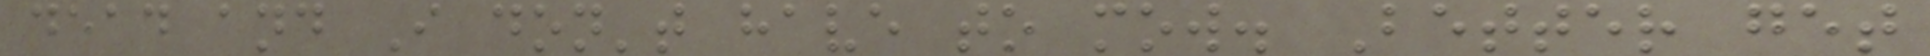dead and I don't have to mow. Better get
